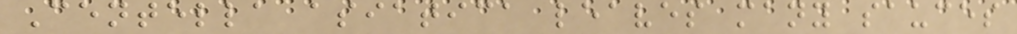Centella asiatica leaves many sauces
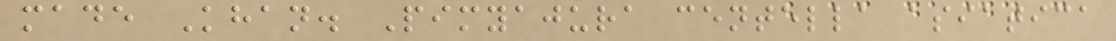made Khan. Pimyajura centella asiatica
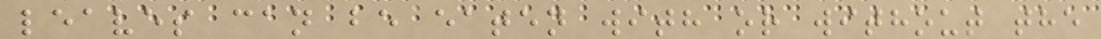leaves can be eaten with or without the
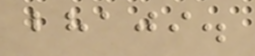bhaji.
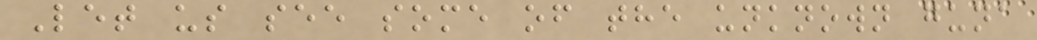Let us see some of the unknown guna
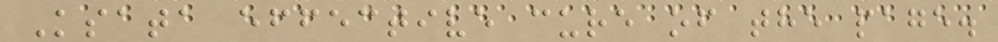Ksata effective cure of the page.
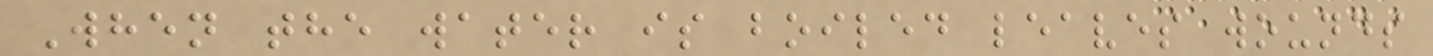When the water is boiled leaves wounds
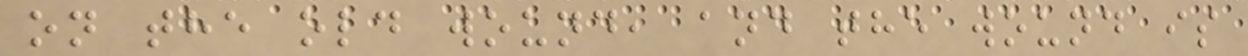on the old wound, and the wound is
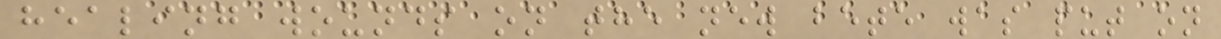healing wounds on the new bete was put on
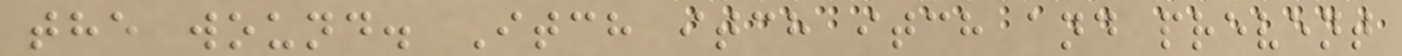the wound. Itch itch itch and prevent
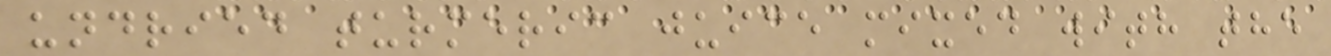undried turmeric juice mixed with the
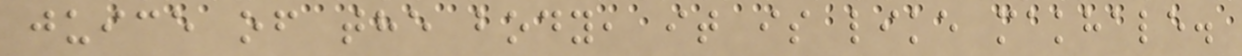juice of the body, it is like makhale.
